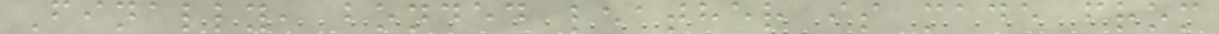Finally, bonded leather is made from
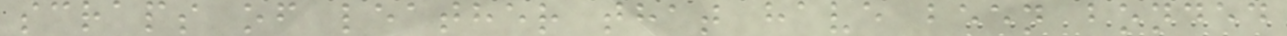scraps of leather that have been bonded
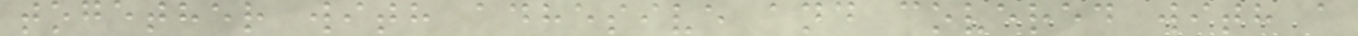together with adhesive and covered with a
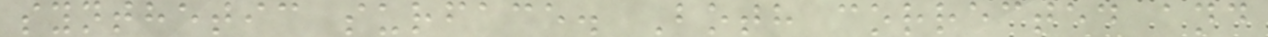synthetic surface. Both corrected and
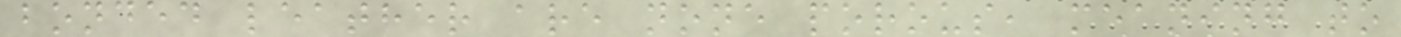bonded leather are none porous, meaning to
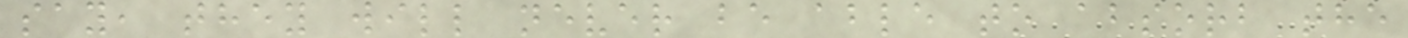say, they will never be able to absorb the
